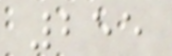255
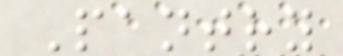Pantry
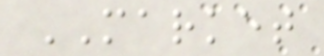MARKET
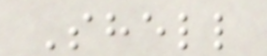Shell
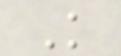K
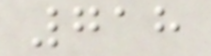718
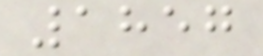1857
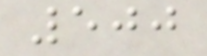500
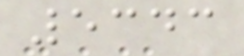5343
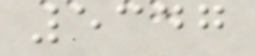5347
